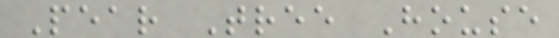Pear Tree House
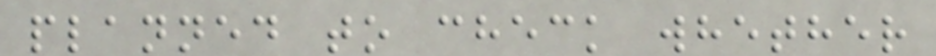planned to check whether
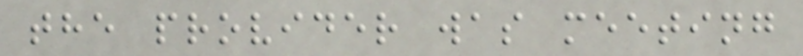the provider was meeting
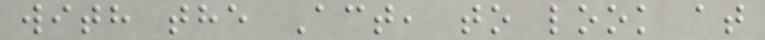with the Act, to look at
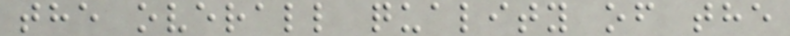the overall quality of the
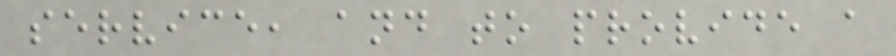service, and to provide a
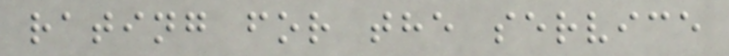rating for the service
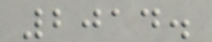2014.
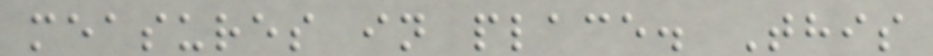measures in place. This
